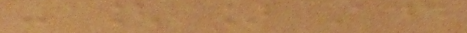- [ ] Add
